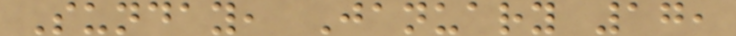Sunday, January 17,
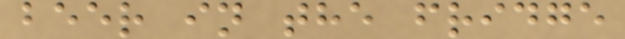beer in the fridge
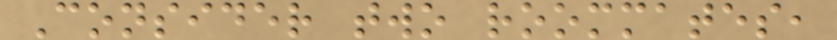Consider two roommates,
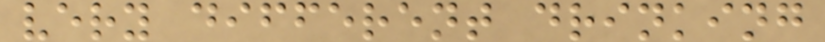very different drinking
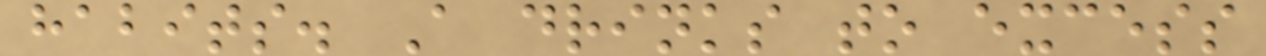habits. A drinks to excess
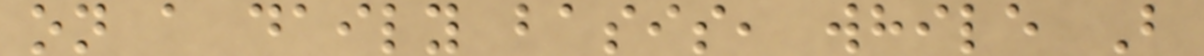on a daily basis, while B
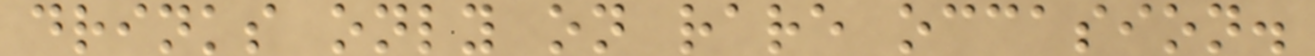drinks only on rare occasion.
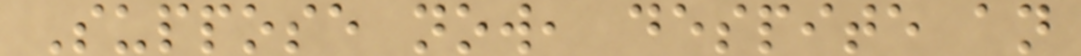Suppose now, despite an
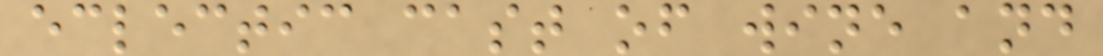eclectic cast of wine and
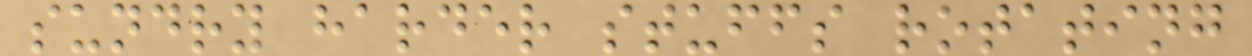sundry harder stuffs rotating
